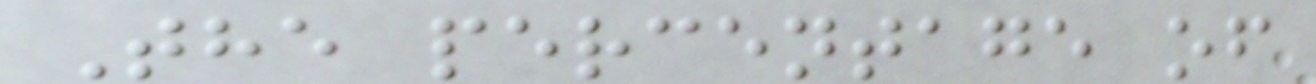The percentage of
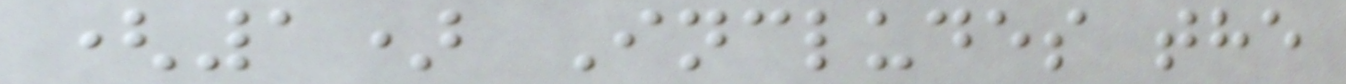(1) Includes the
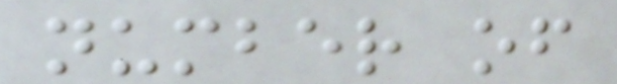number of
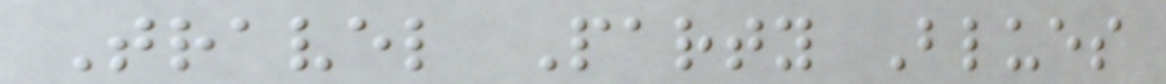Travel Party Blues
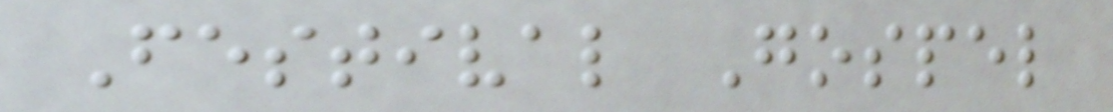Festival Gospel
